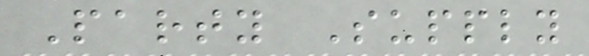Party Supply
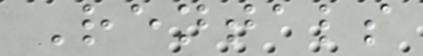Rentals
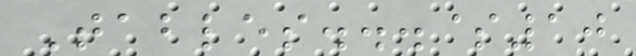Tables...$10
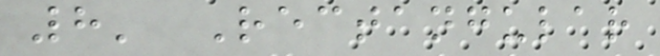8' Rectangular
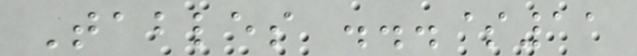Tables ...$11
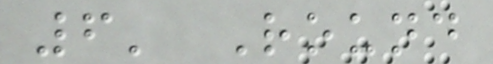6' Round
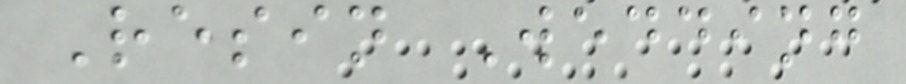Resin Wedding
